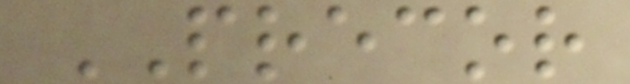PRECOR
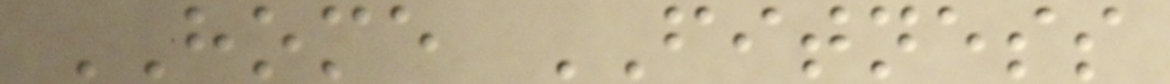HOME FITNESS
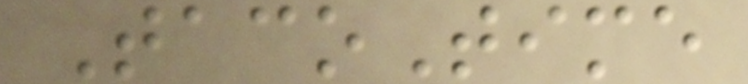TacoTime
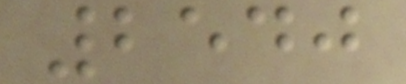2540
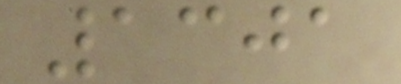1301
